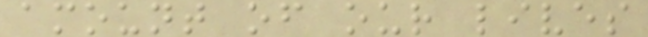amount of our lives
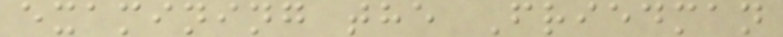examining the Friedman
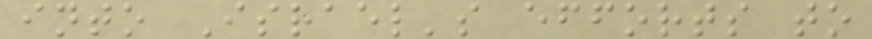into Israel's efforts to
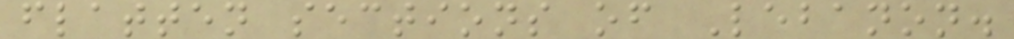flatten sections of Lebanon.
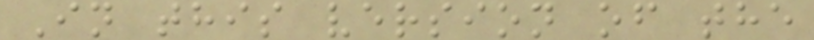In this version of the
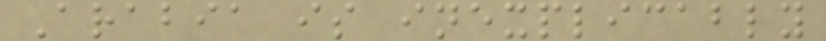Arabia is inexplicably
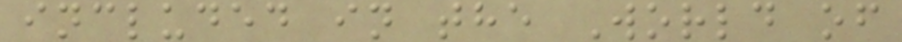included in the World of
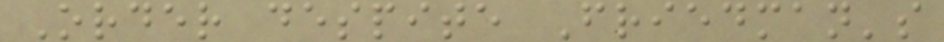Order despite Friedman's
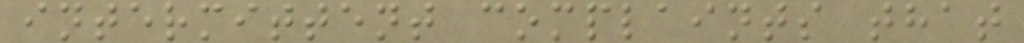intermittent complaints that
